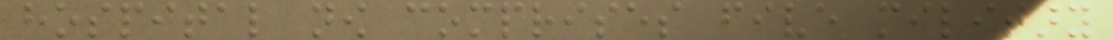hospital now comprises five military
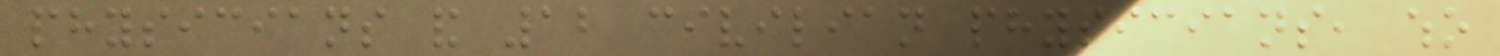physicians and 12 civilian physicians, who
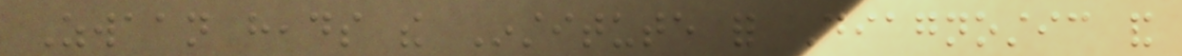Zwaan heads the Institute for Diagnostic and
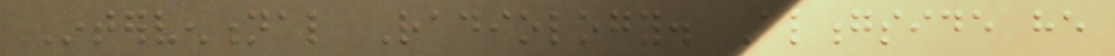Interventional Radiology. Alongside he
